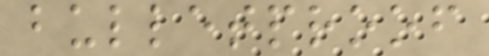bulletproof
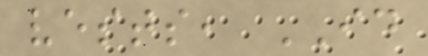vests, ID
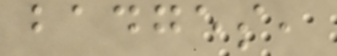badges,
